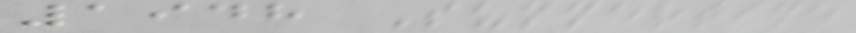1948 Summertime
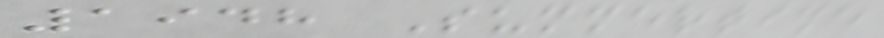1948 Summertime
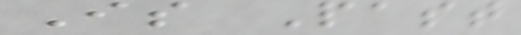Is Past
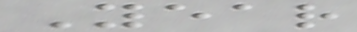Year
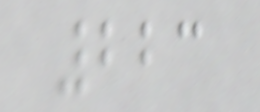223
